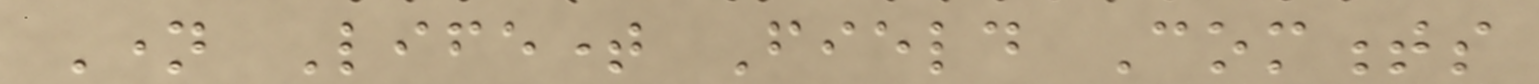Name Lifetime Field Comments
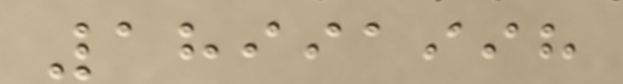18991998
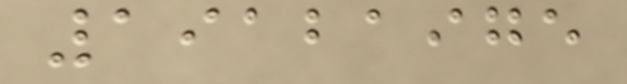19121975
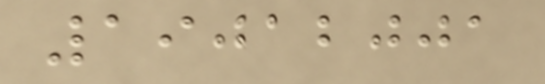19012001
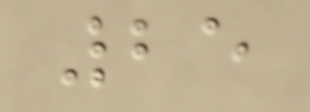25
